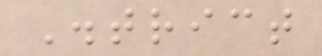District
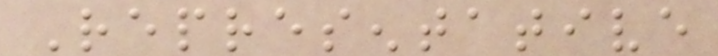Representative
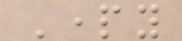Party
